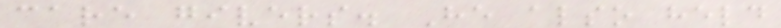care givers. He also held
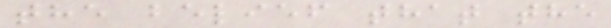the belief that the
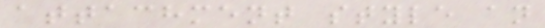attachment style an
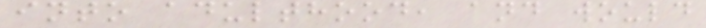into adulthood, and would
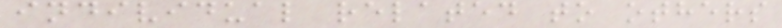individual related to others
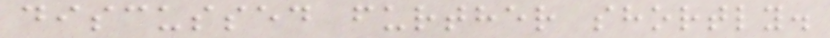discussed further shortly.
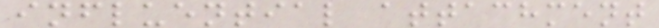influential attachment
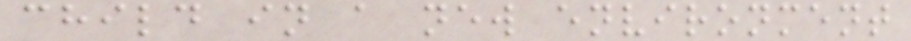child in a new environment
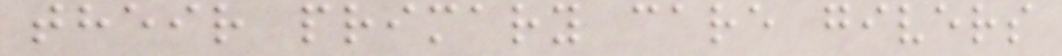their primary care givers
